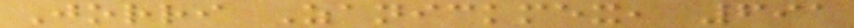Jorri Zanickmex, 691
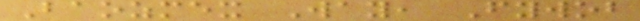Baozmex Way, Fywob
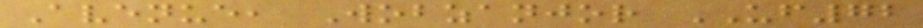Avenue, Wobzanjor UF72
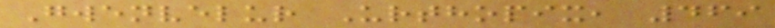Gwenvelur Urthopix, 469
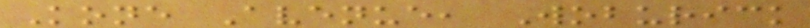Kone Avenue, Woburick
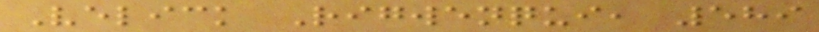Velick Rigwenqui, 589
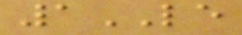1LE
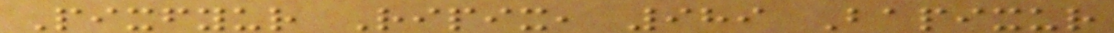Pixfyur Ripix, 989 Bapixur
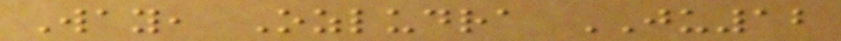Way, Ozludra JU12
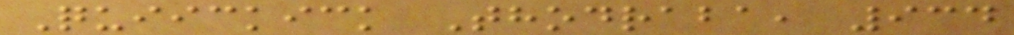Quiickick Thodraba, 934
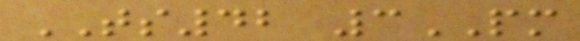TS42 3PM
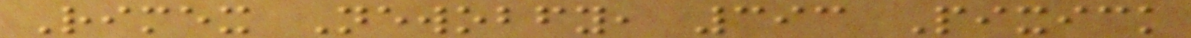Rimex Newobfy, 393 Pixick
